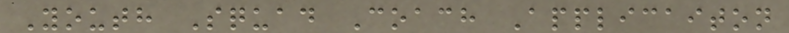Youth Squad Coach Applicaiton
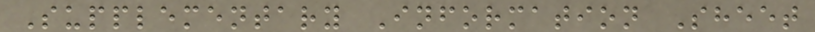Supplementary Information Sheet
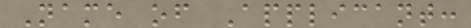Name of Applicant:
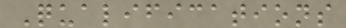Qualifications
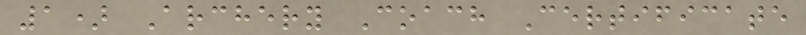1) Archery Coach Certificate
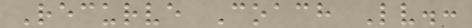Recurve Coach Lv.:
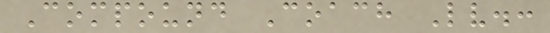Compound Coach Lv.:
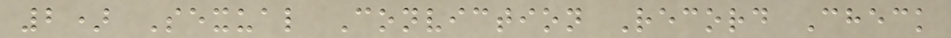2) Sexual Conviction Record Check
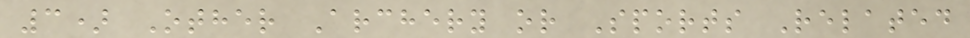3) Other Archery or Sports Related
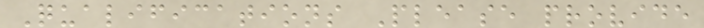Qualifications Please provide
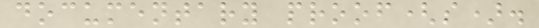documentary proof(s).
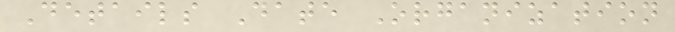Details Date Organization
